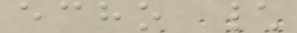echo \
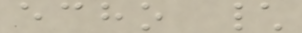echo \
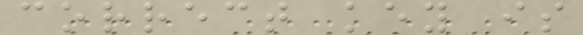correct key is
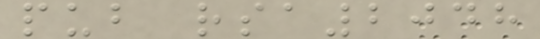pub rsa2048
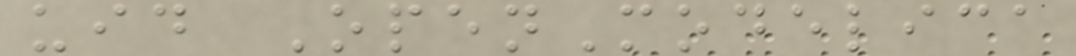uid OpenModelica
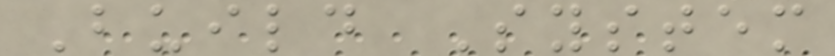Build System
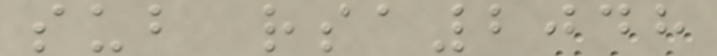sub rsa2048
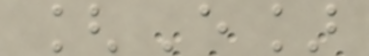[E]
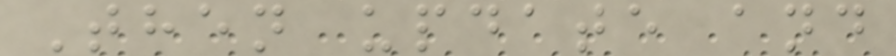Then update and
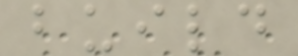build
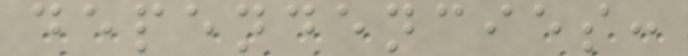dependencies:
